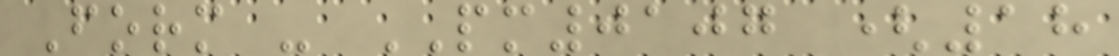Form - PM0107 (18
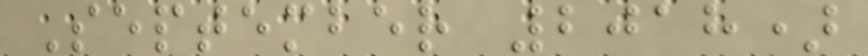September 2018)
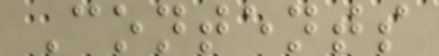Contents
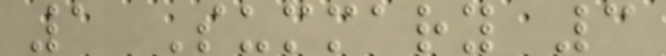1 Summary 3
